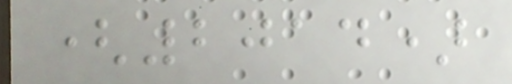(2014)
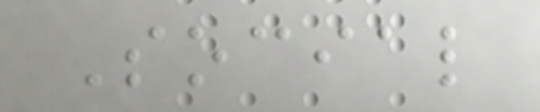Social
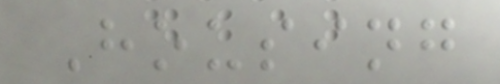Housing
